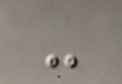-
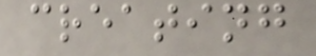creating
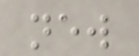new
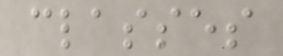classes
